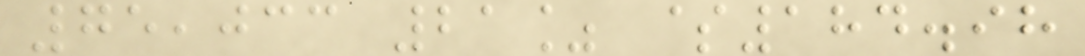75,033 21% $184.98
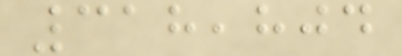318,804
